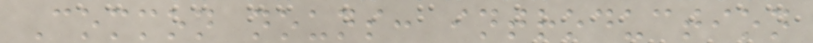Common nouns: introduction
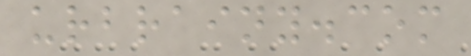urbrainy.com
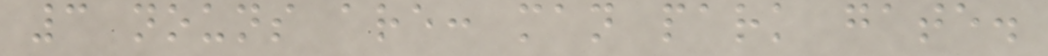3 nouns are: man park gate.
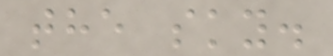the sky.
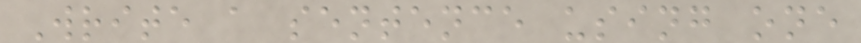Write a sentence using one
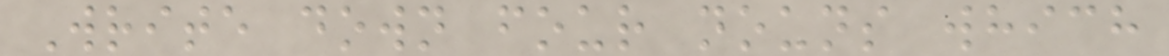Write down four nouns which
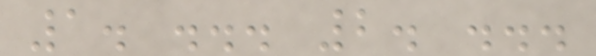1. ... 2. ...
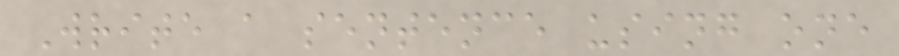Write a sentence using one
